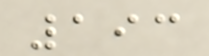193
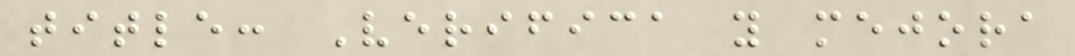title: Verifica y mejora
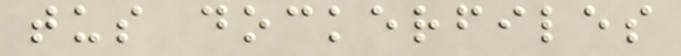tus dockerfiles
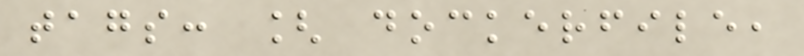tags: [ dockerfile,
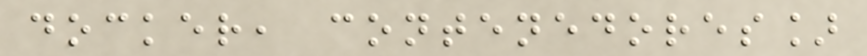docker, contenedores]
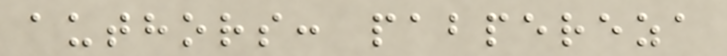authors: pabpereza
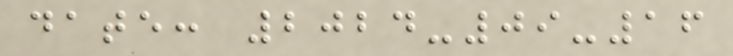date: 2024-09-16
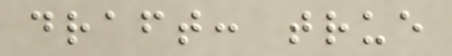draft: true
